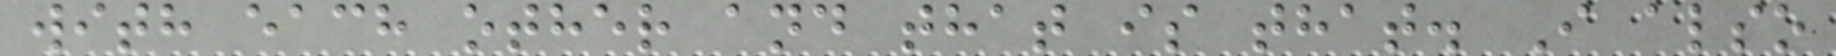with each other and that is that. I also
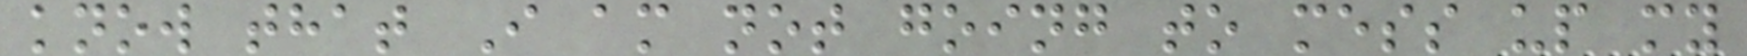know that I am not going to mess up my
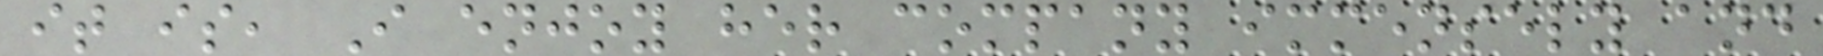it is, I enjoy her company immensely and
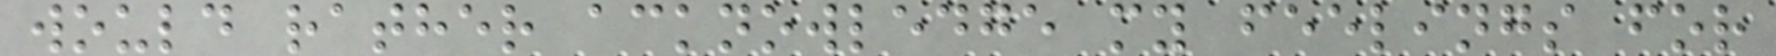would rather acknowledge my feelings for
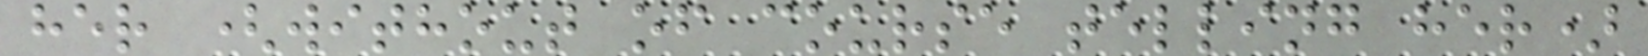her (without of course telling her)
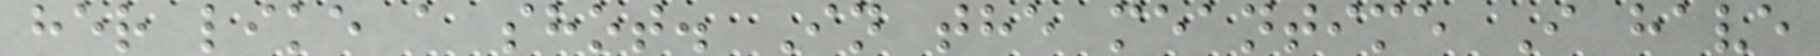her like a shot. In the meantime I have
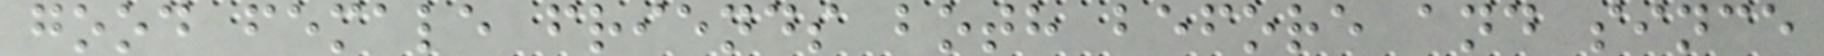good female friends both before and since
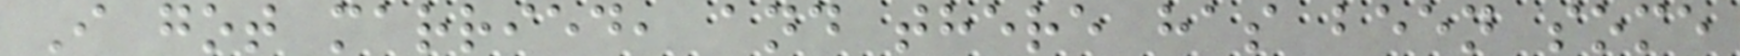I got married, and there has been some
